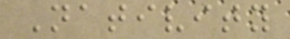Nativity
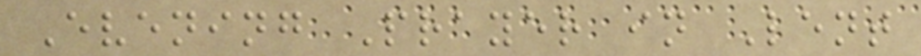Evening Prayer in Lent
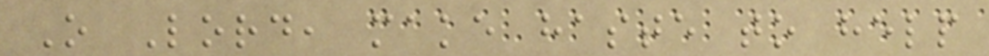O Lord, make haste to help
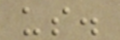us.
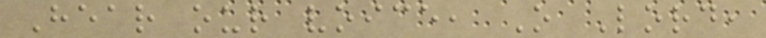Hear our voice, O Lord,
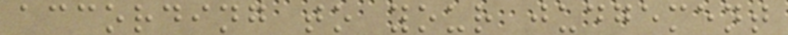according to your judgement
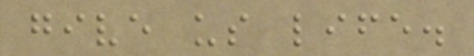give us life.
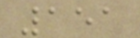151
